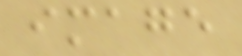image
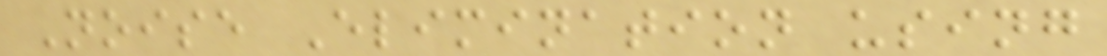Noise Elimination using
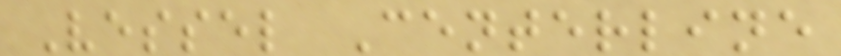Vessel Centerline
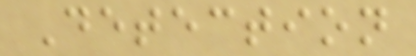Detection
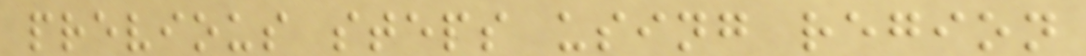previous steps using region
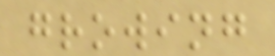growing
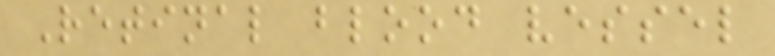Retinal blood vessel
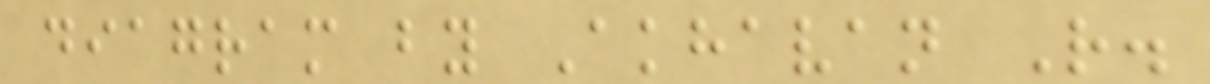diagram by Akhavan R.
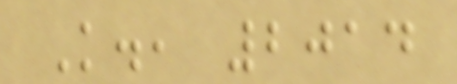K., 2014
